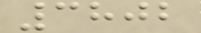3802
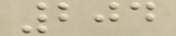204
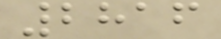2816
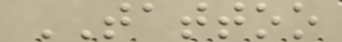TATTOO
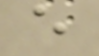e
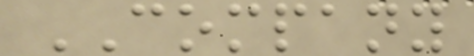COMPANY
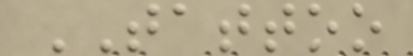TATTOO
